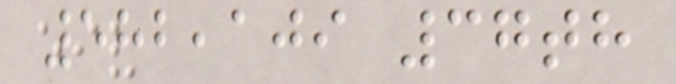582,109 37th
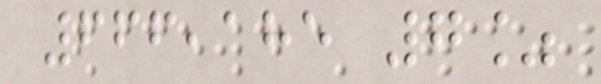666,185 7%
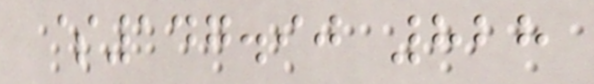$147.90 828
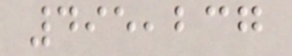495,237
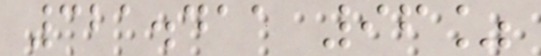321.411 96%
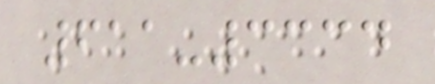611-3334
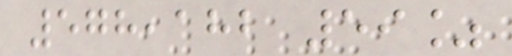578,182 59%
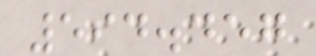594.457
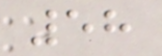58
